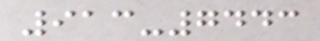913-7443
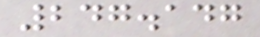247.147
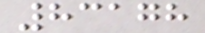83178
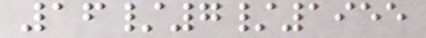16/7/1955
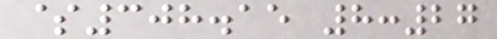$308.15 8:27
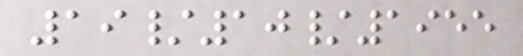19/10/1955
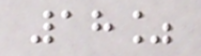18%
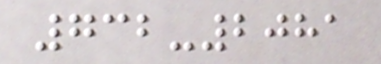732-2081
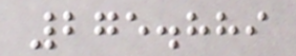275.889
